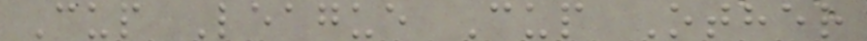Cup League Cup Other
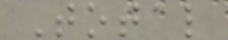Total
